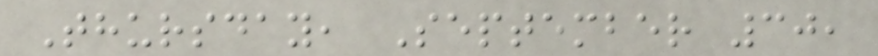Thursday, September 30,
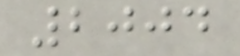2004
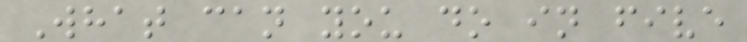What can you do in five
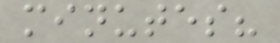minutes?
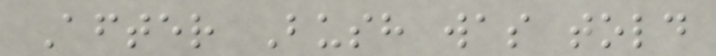After Bush was told
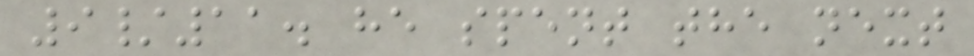9/11. he spent the next
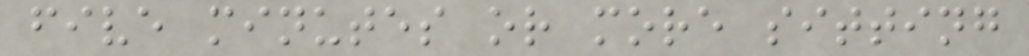five minutes or more sitting
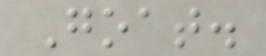Goat.
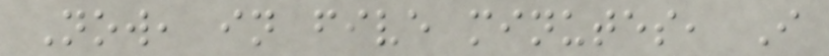Now, in five minutes, I
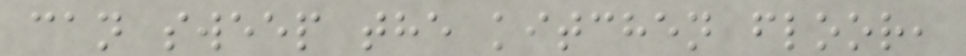can sweep the kitchen floor,
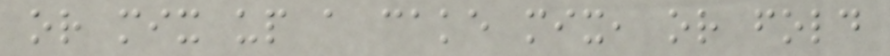or mix up a cake mix, or fold
